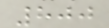800
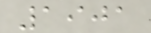1901
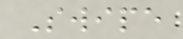Swipe
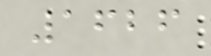1626
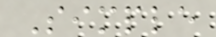Simple
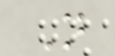N
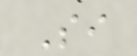Si
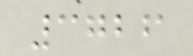3726
